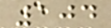104
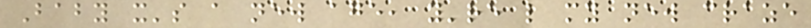Baby it's a new age, you're like my new craze
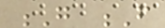G F
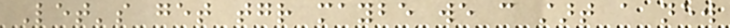Let's get together maybe we can start a new
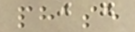phase
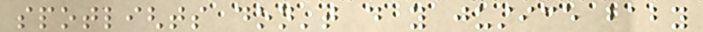spotlights don't do you justice baby
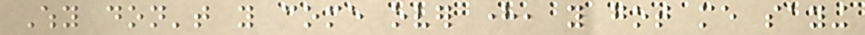Why don't you come over here, you got me saying
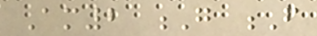Am2 G F
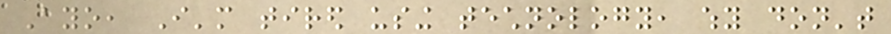Ayo, I'm tired using technology, why don't
